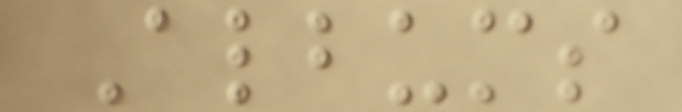Albums
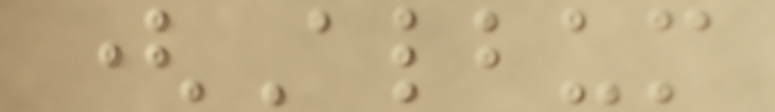(Album
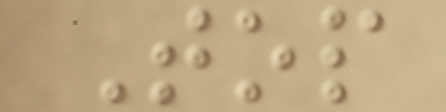Top
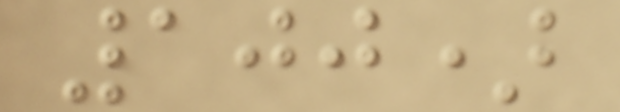100)
